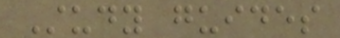Study guides
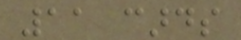11 cards
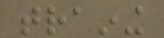training
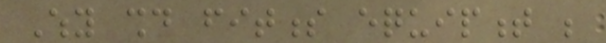Why should fitness equipment be
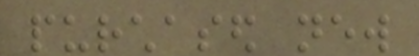purchased new
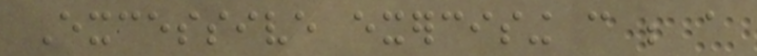Excessive exercising can be a
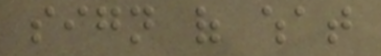sign of what
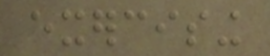exercising
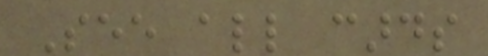See all cards
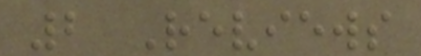2 Reviews
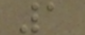1
